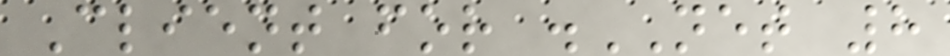Client for .NET 8
